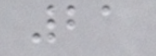21
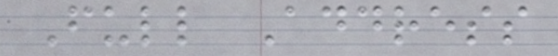Full Address
